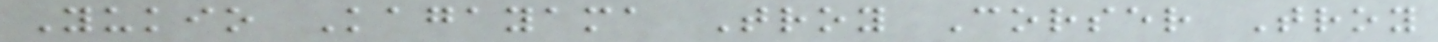Yukio Kagayama Troy Corser Troy
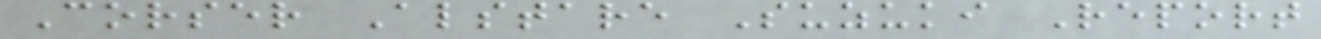Corser Alstare Suzuki Report
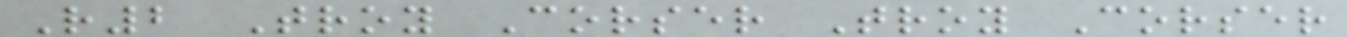R2 Troy Corser Troy Corser
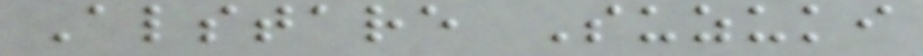Alstare Suzuki
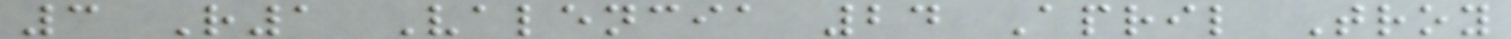3 R1 Valencia 24 April Troy
